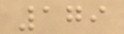179
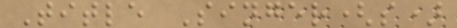Title Singer(s)
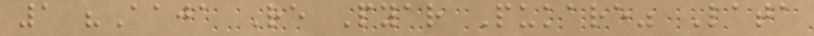1 "Aaja Re Pyar Pukare" Lata
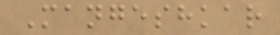Mangeshkar
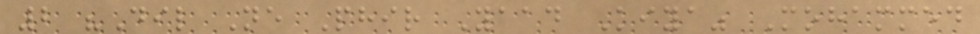2 "Dil Ne Phir Yaad Kiya" Mohammed
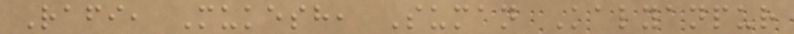Rafi, Mukesh, Suman Kalyanpur
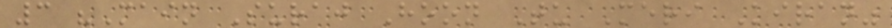3 "Main Suraj Hoon Tu Meri Kiran"
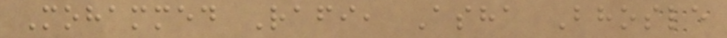Mohammed Rafi, Asha Bhosle
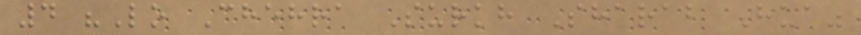4 "Lo Chehra Surkh Sharab Hua"
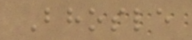Bhosle
